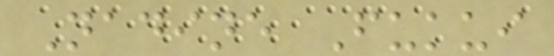Nadine Fukui
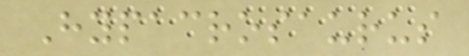Hypacrosaurus
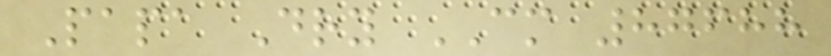Papa Dry CM 87688
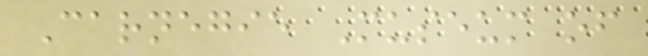Carnegie Museum of
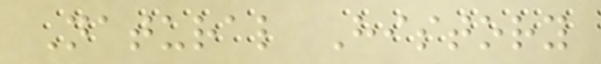Natural History
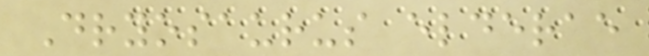Dryosaurus elderae
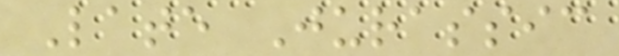Late Jurassic
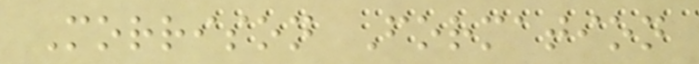Morrison Formation
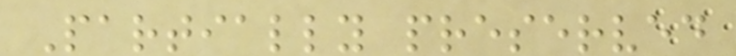Partially preserved
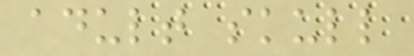adult skull
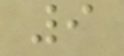9
